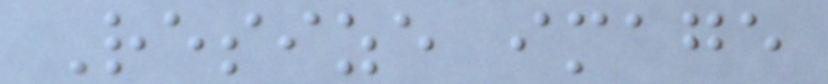Resize image
